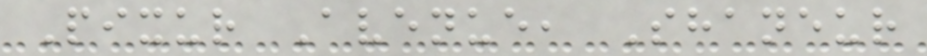Pixur Avenue, Shaneur
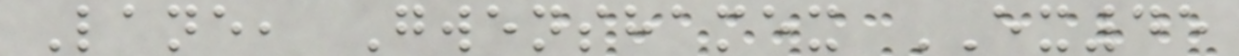Lane, Gwenshamex EX45
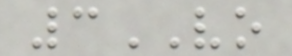3VO
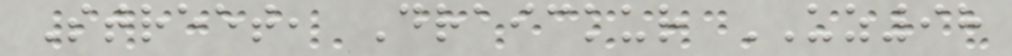Street, Draickur UZ98
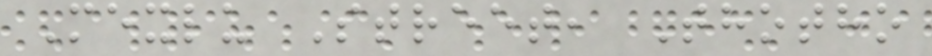Mexlu Street, Thotho
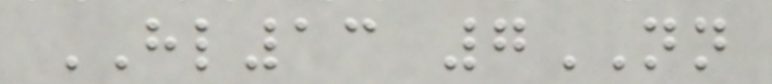HL13 7NN
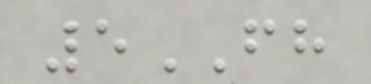5FH
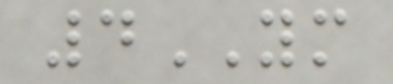4YM
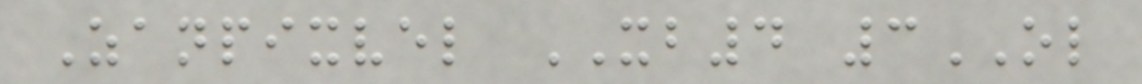Zanpixvel XB4 3OL
